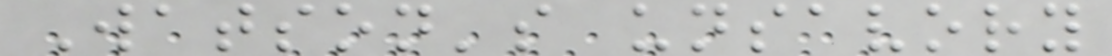Watson's unsavory
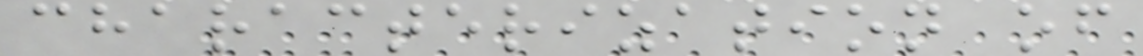characterization of
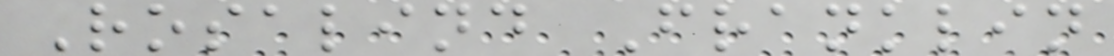Rosalind Franklin
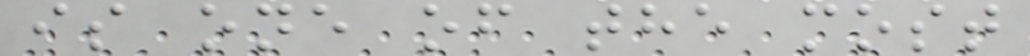is one of the most
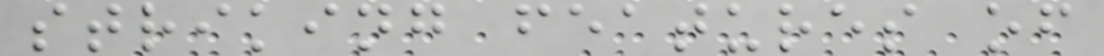striking features of
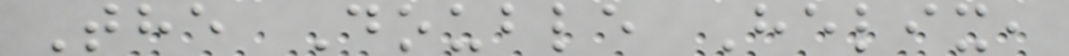The Double Helix,
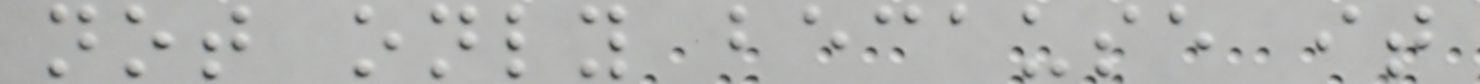not only because it
